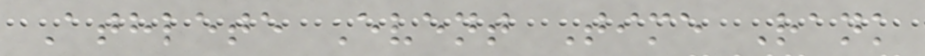Athlete Event Time Rank
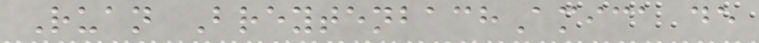Ruan BreytenbachAmica de
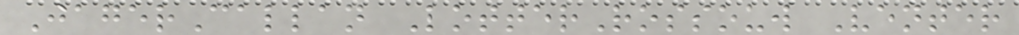JagerCallan LotterRossouw Venter
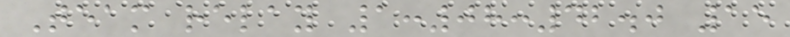Team relay 1:08:42.0 15
